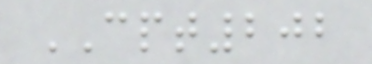CPT202
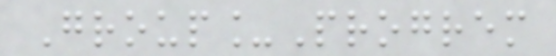Group_Progrem
